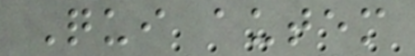Qui autem
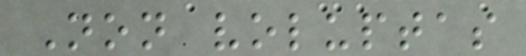Non voluptas
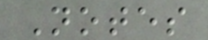Notes
